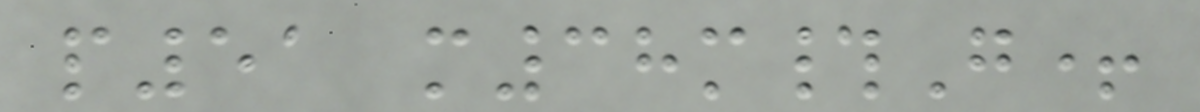p51 m38m#G+
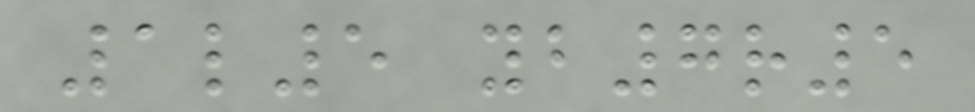1l5 yb7r5
